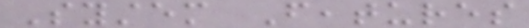System Features
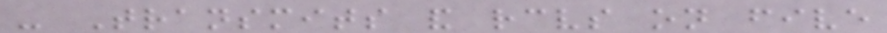- Transmits and receives on five
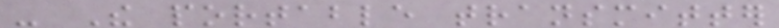- The portable transmitter
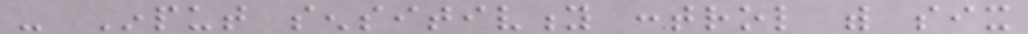- Input sensitivity control with six
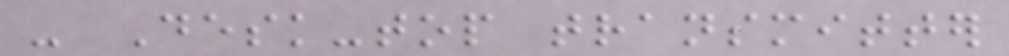- Desk-top transmitter
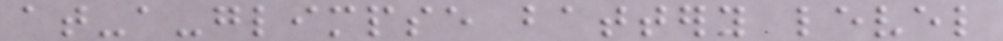at-a-glimpse battery level
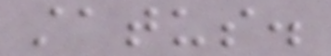status.
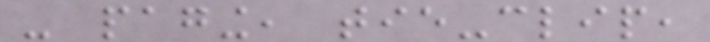- paging, tie-clip,
